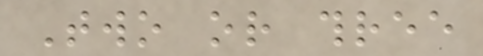Two or three
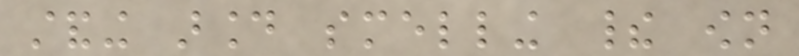standing around smelling their own
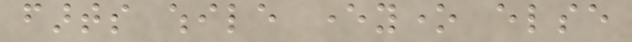farts while everyone else
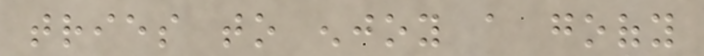tries to enjoy a goofy
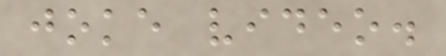joke video.
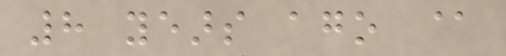8 years ago @
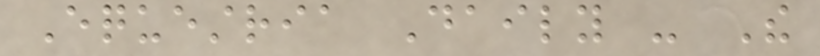Equestria Daily - The
